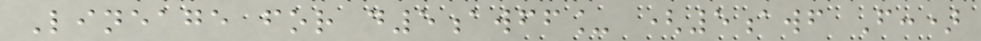Lineage for d5awff_ (5awf F:)
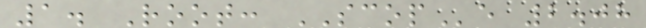1. Root: SCOPe 2.08
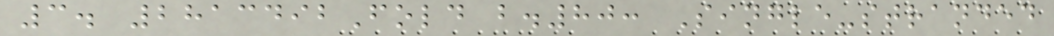3. 2813492Fold b.80: Single-stranded
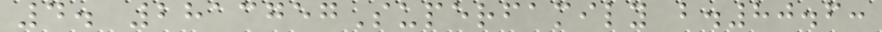4. 2813757Superfamily b.80.6:
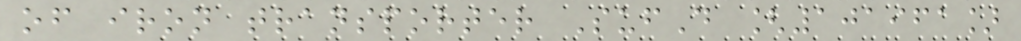of iron transporter SufD [101961]
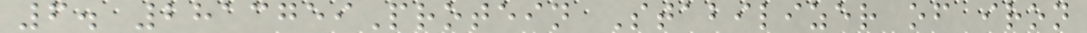6. 2813759Protein Stabilizer of iron
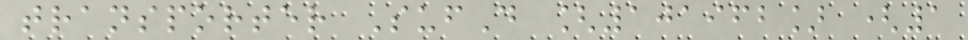transporter SufD [101962] (1
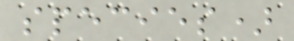species)
